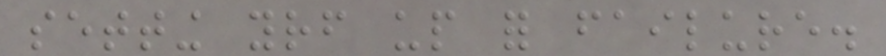setting yourself up for failure.
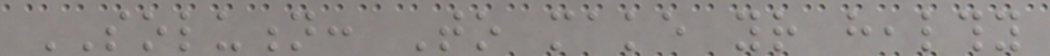SOLUTION: To make your healthy
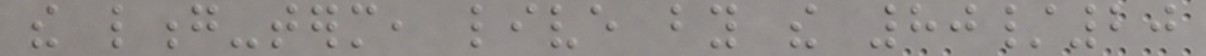the long-term, live by the 80/20
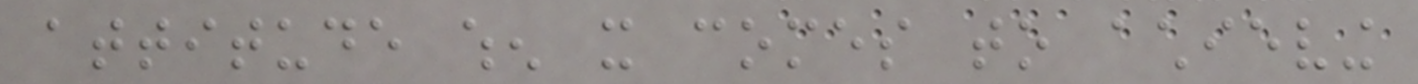attitude when it comes to achieving
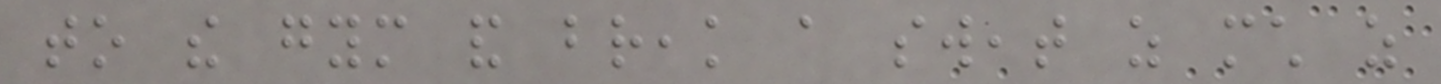to the gym and break a sweat as much as
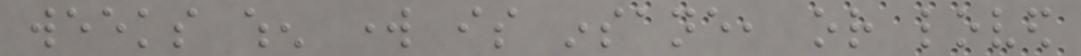weeks when work is insane, or loved
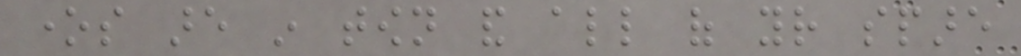ones are in town and all of your spare
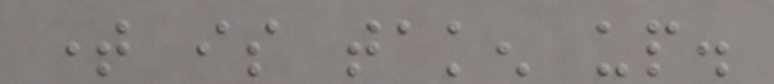time is taken up.
